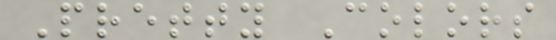Pretty Colors
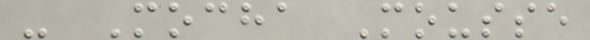- Mocha Mousse
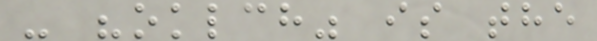- "oklch" is the
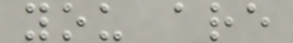you are
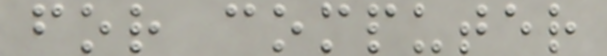for computer
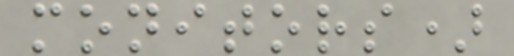monitors)
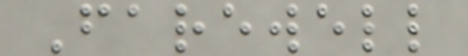Farewell
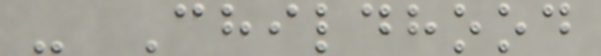- Childhood
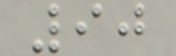90
